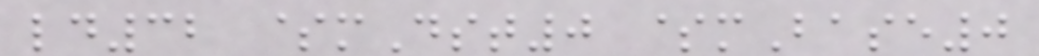ld32 $mDst0 $mBase0
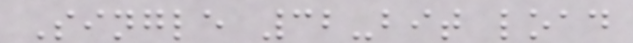Single 32-bit load
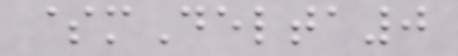$mDelta0
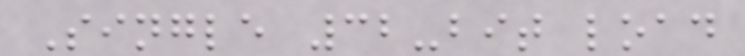Single 32-bit load
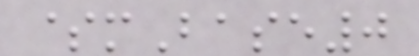$mBase0
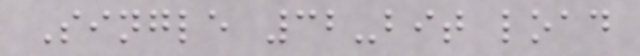Single 32-bit load
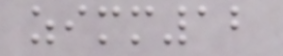zimm12
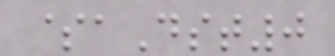$aDst0
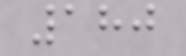180
